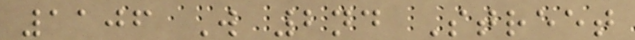1106 W 2nd Street
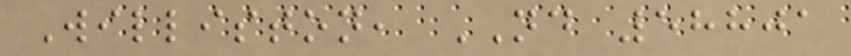Williston, ND 58801
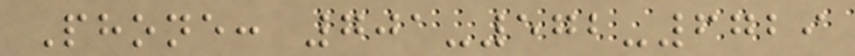Phone: 701-572-6729
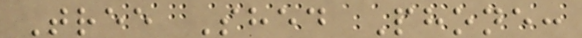Tree Shed Phone:
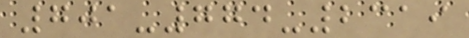701-774-2319
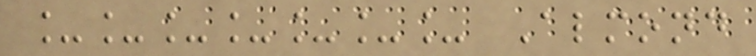_______ Almond
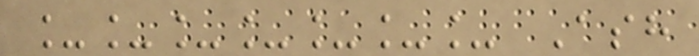_______ Ash
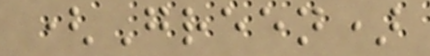(Green)
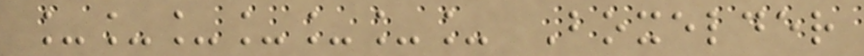_______ Boxelder
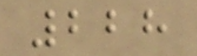228
